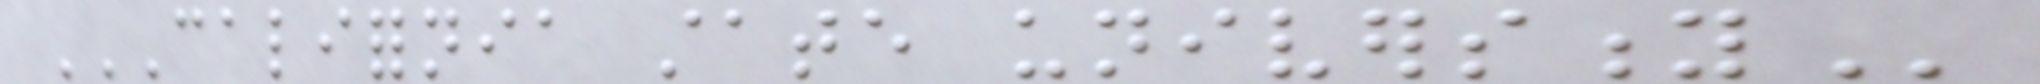CALIFORNIA STATE UNIVERSITY
